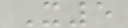X5
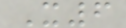X6
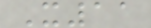X11
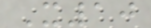X10
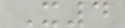X4
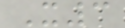X3
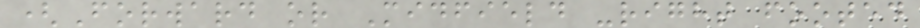(Forward or Midfield -right footed
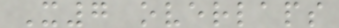X7 overlaps
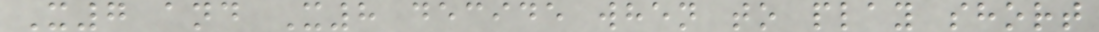X7 and X8 decide when to play short
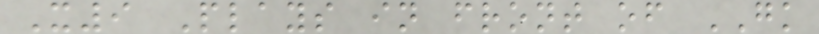X9 Plays in front of GK
